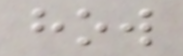how
